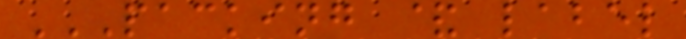PACKING & LABEL
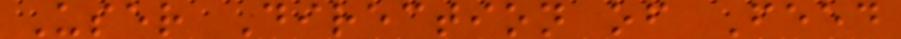User Direction of Feed
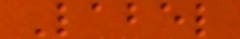Label
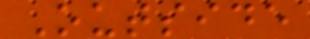Outside
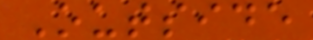Outside
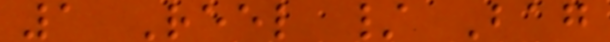1 Reel / Bag
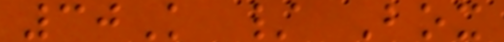30K / Box
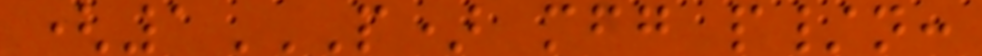(1P) MFG P/N:
